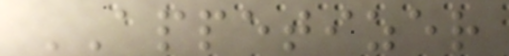APPETIZER
